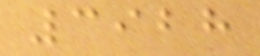3928
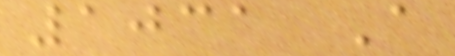1031 A
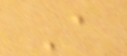A
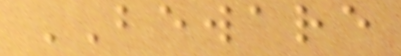BEWARE
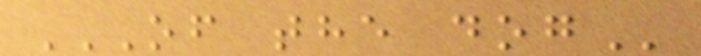OF THE DOG
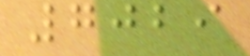7029
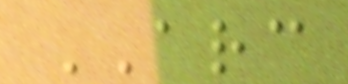ARC
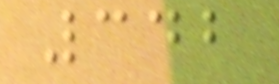342
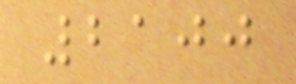2100
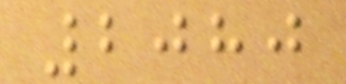2080
